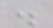.
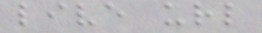live url
